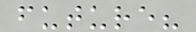future?
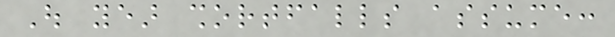Out year shortfalls assume:
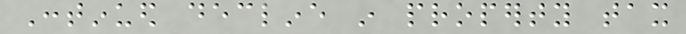Continued decline in property tax
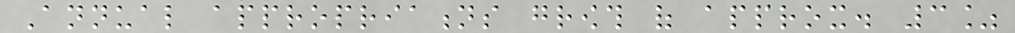Annual appropriations growth of approx. 3%
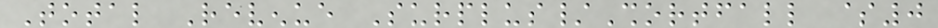Total Revenue Surplus/Shortfall $0
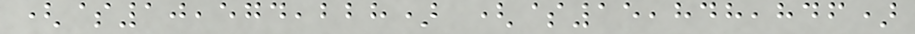($10,574,228) ($15,848,846)
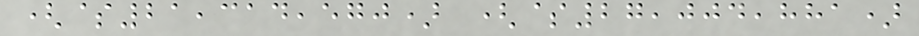($21,314,570) ($27,004,881)
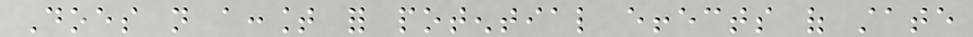Does not account for potential effects of state
